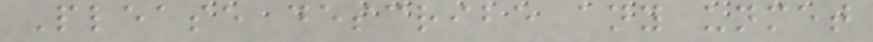Please describe any unmet
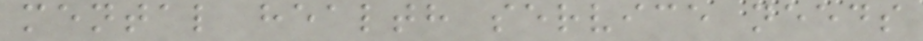mental health service needs
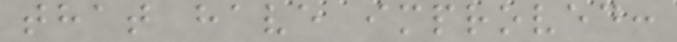that have improved:
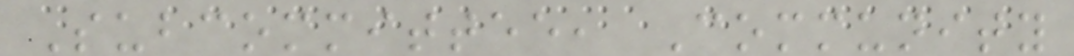Subcommittee, Community
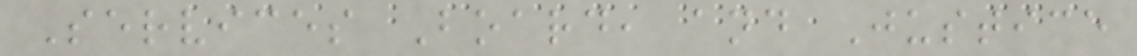Services Board, and Justice
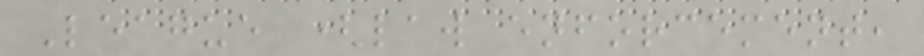League (law enforcement,
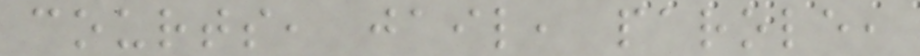courts, jail, parole,
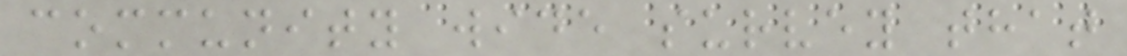community wide survey that
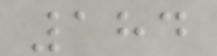184
